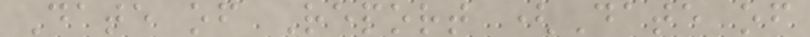Date of Report (Date of
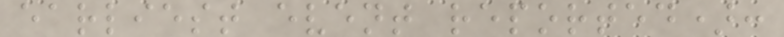earliest event reported):
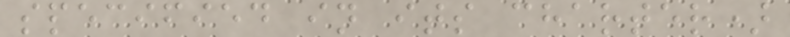specified in its charter)
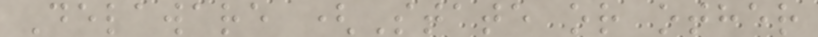Delaware (State or other
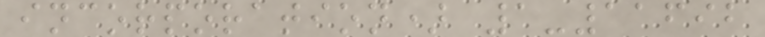incorporation) 1-11692
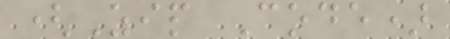(Zip Code)
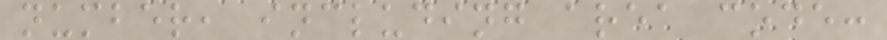number, including area code:
